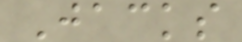Jacks
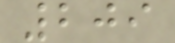209
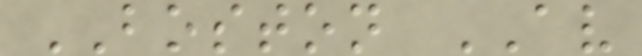BOSTON AV
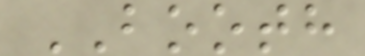BOOTH
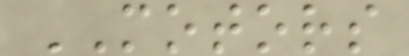MOTORS
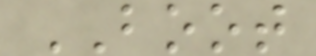BOOT
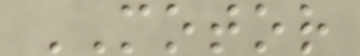MOTOR
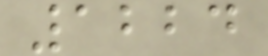1224
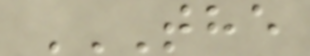THE
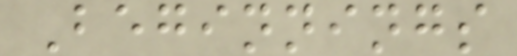Beginnings
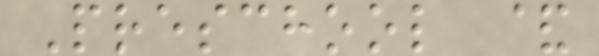Preschool &
